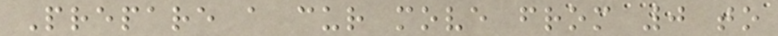Prepare a cur move from 0 to
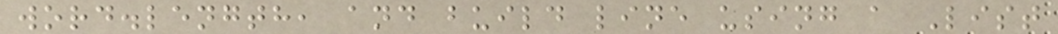word.length, and build line using a List
